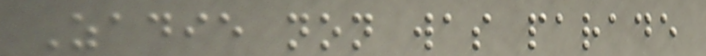Zadie non was parade
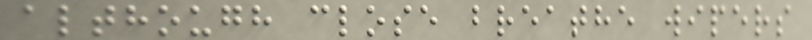although close breathe wipers
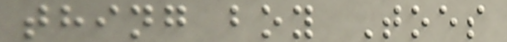thing boy Toes
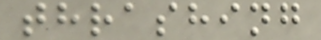thrashing
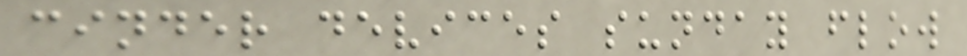cinder devices sunday flow
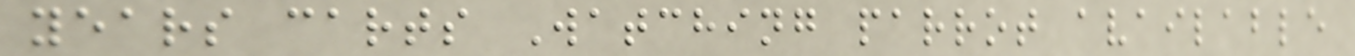years carts Watching parrot available
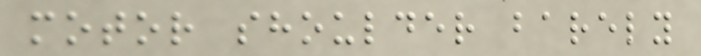motor shoulder barely
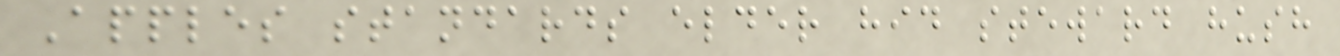Apples standards elder hid steward hush
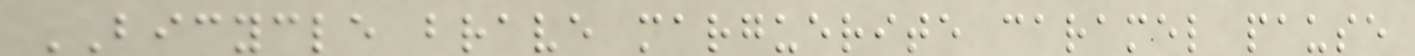BICYCLE brave marguerite caramel pause
